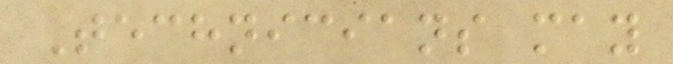Technicians may
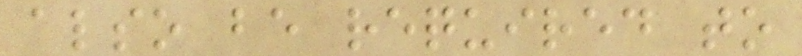also be required to
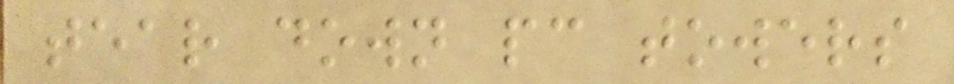tear down pc towers
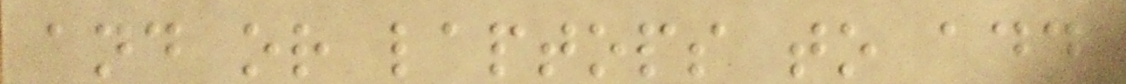and or laptops to add
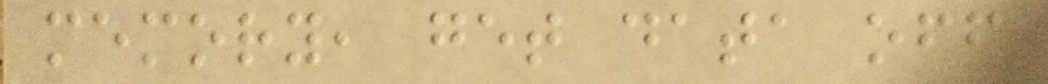memory, get data off
